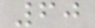60
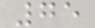75
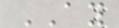AY
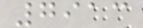7913
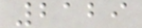2129
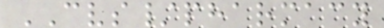CVS/pharmacy
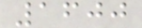1600
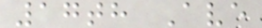17th Ave
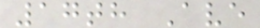17th Ave
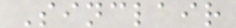Sinclair
